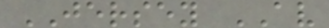JERSEY AV
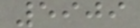5909
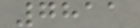7811
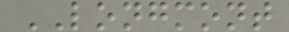LONGMONT
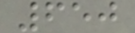650
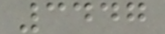3447
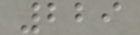229
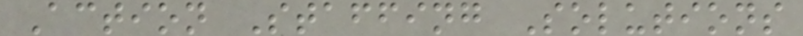Action Staffing Solutions
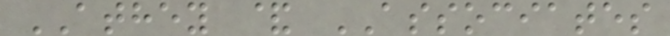ATHEY & ASSOCIATES
